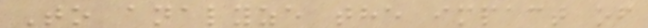To analyze the impact of
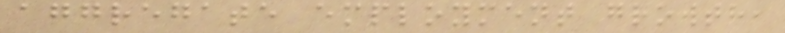aggregate employment growth,
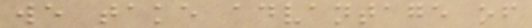we take advantage of
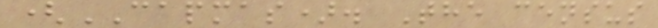(CAPMAS). The census
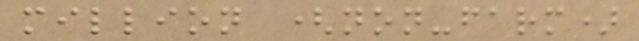million (non-farm)
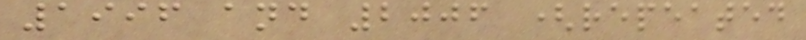1996 and 2006 (repeated
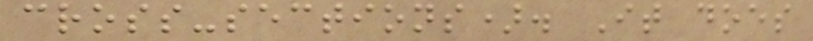cross-sections). It does
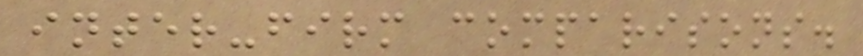inter-firm comparisons.
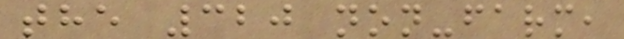the 320 non-farm,
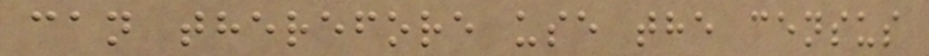can therefore use the census
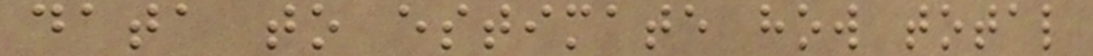data to estimate how total
